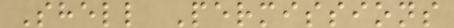Shell Permissions
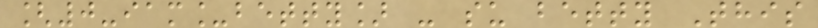[0-iam_betty] - su betty This
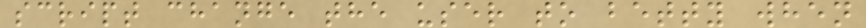script change the user to betty when
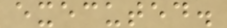executed.
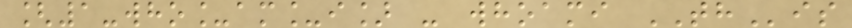[1-who_am_i] - whoami THis
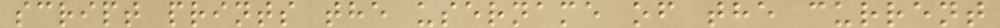script prints the username of the current
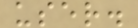user.
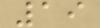19
